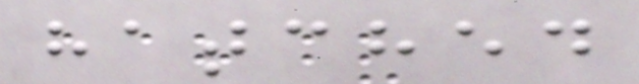hatched
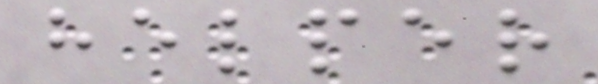helper
